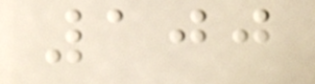100
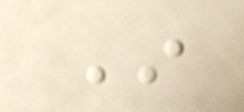In
